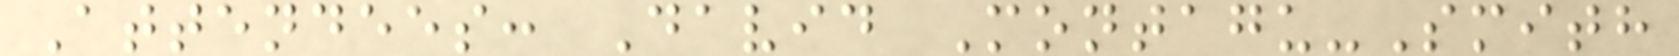Attendees: David Montagu-Smith
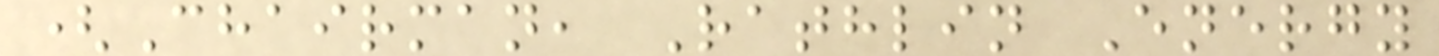(Chairman, Rathlin Energy
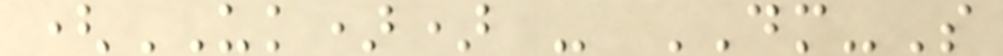(UK)) - DM-S
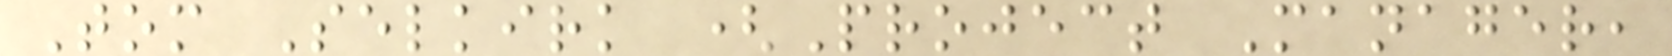Tom Selkirk (Project Manager,
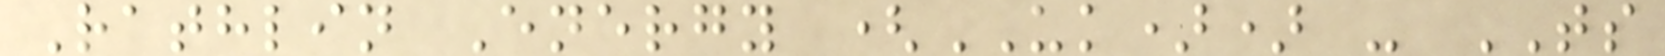Rathlin Energy (UK)) - TS
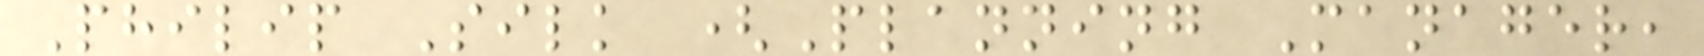Philip Silk (Planning Manager,
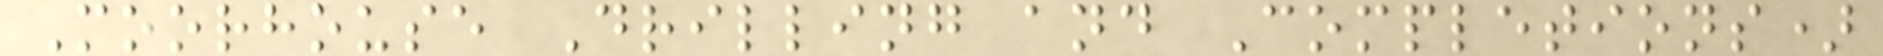Moorhouse Drilling and Completions)
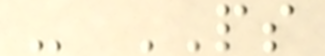- PS
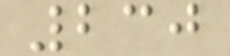230
